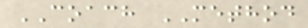COACH METHOD
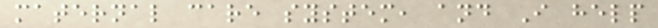maternal care system, and I help
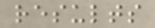results
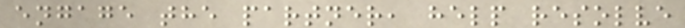engage the partner, help resolve
